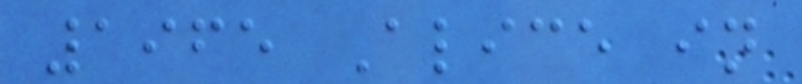1965 Alice in
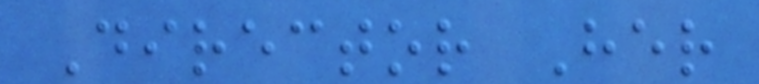Director Her
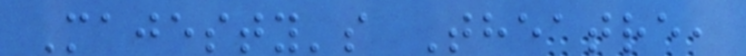Majesty's Theatre,
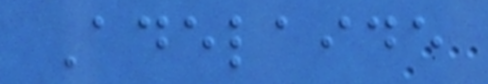Adelaide
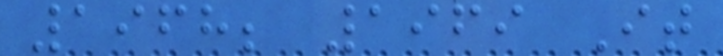1968; 1969 It
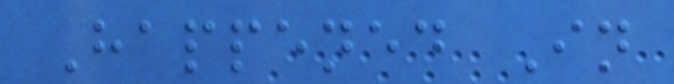Happened In
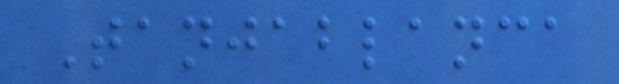Tanjablanca
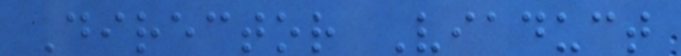Director Viaduct
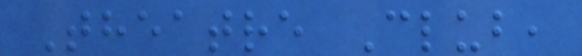Theatre Club,
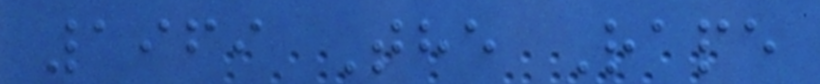1969 The Rape
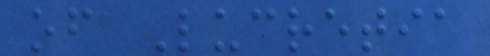of Lucretia
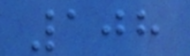108
